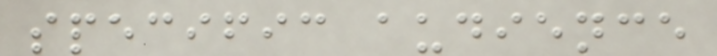specific audience
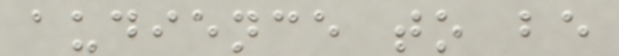audience to be
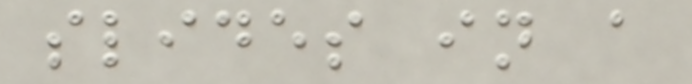slides in a
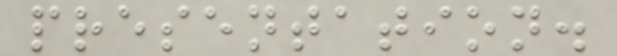presentation.
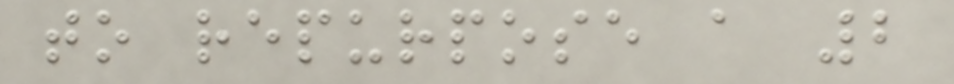to repurpose a 2
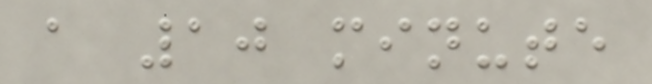a 10 minute
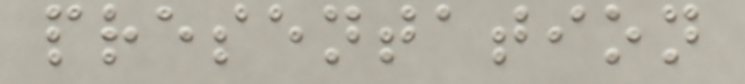presentation
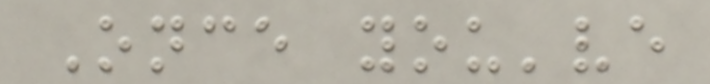Once you've
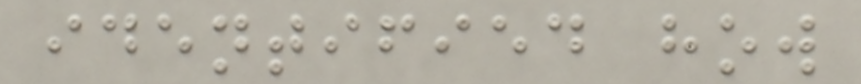identified how
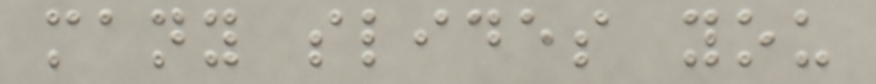many slides you
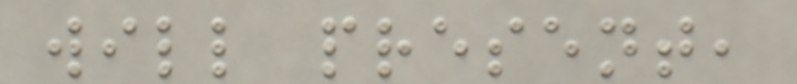will present,
